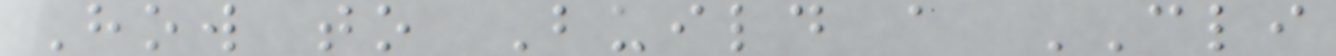How to Build a CLI
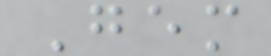Gem
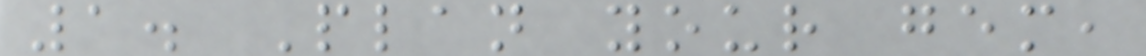1. Plan your gem,
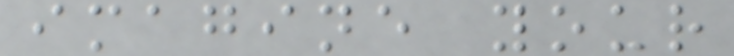imagine your
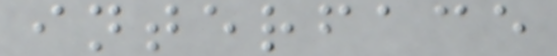interface
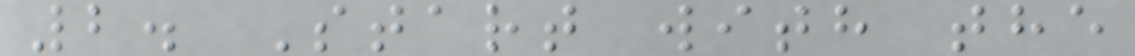2. Start with the
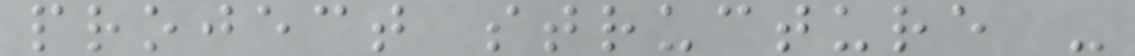project structure -
